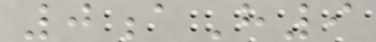0aH9
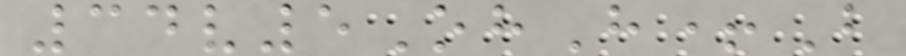34v5OhH+B
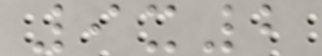9x2
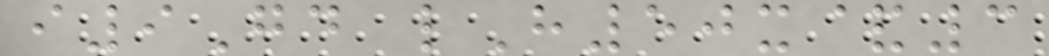i9Gd lH50x&3
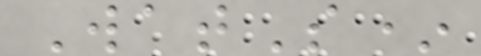WatS*
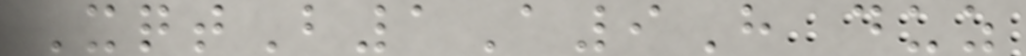XqtB1A9H duz
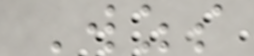Wzs
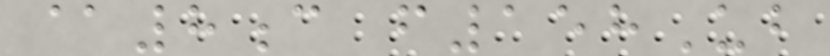@8c f158Ub
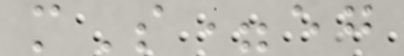mS=eg
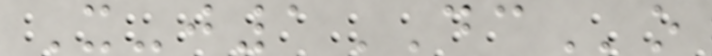X-j1DCo
